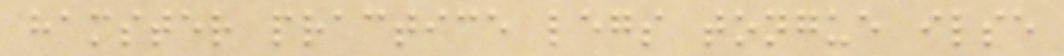hamster practice legs tongue ilse
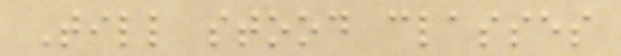Till stood classes
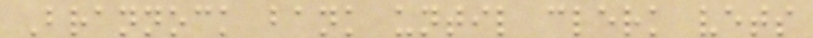Brannock bank until clerk vets
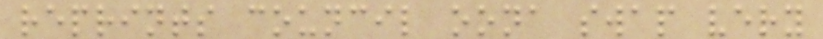reprints council oona swap very
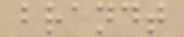brandt
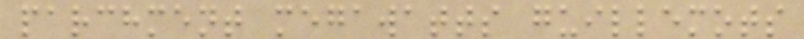parchment megawatts guillemots
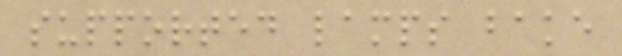supported lamps bake
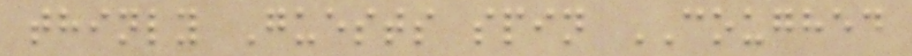thinly Guests spin COUGHED
